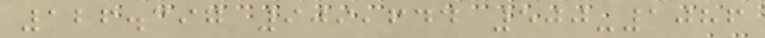126.397 909,644 500-1086
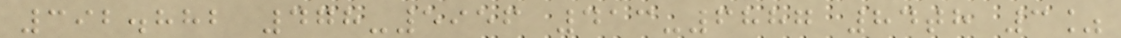392.882 478-5956 413-6887 84th 3%
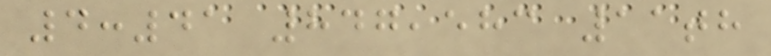4:41 847,583 11th
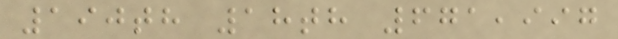190th 18th 671,997
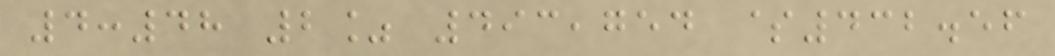4:48 2% 493,754 $432.56
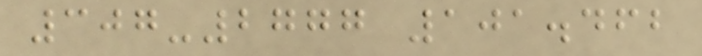307-2777 101.462
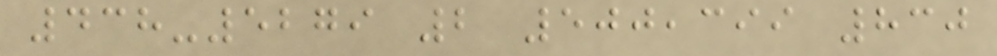438-5279 2 500,399 830
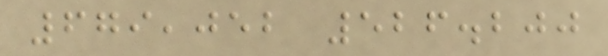679,052 526.200
